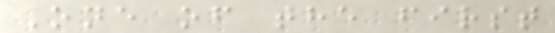One of the first
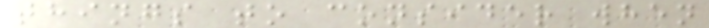things to consider when
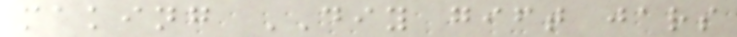making DIY gift jars
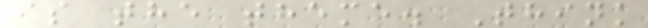is the theme. Think
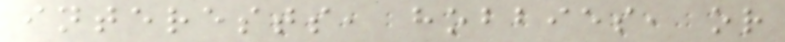interests, hobbies, or
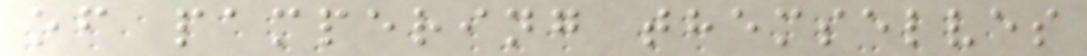of pampering themselves
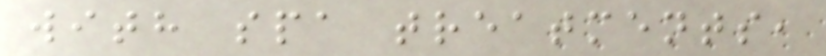with spa treatments,
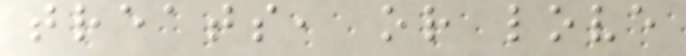treats, or love
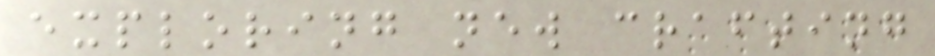exploring new crafting
